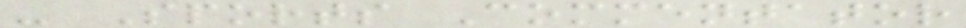- Sports Commentator
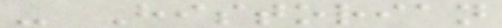- Historian
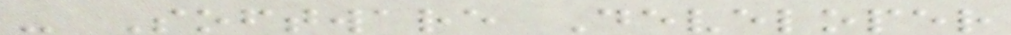- Software Developer
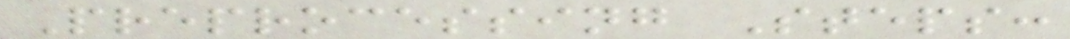Preprocessing Steps:
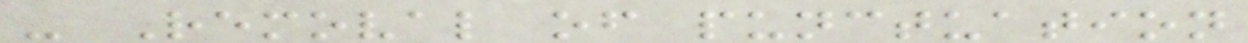- Removal of punctuation
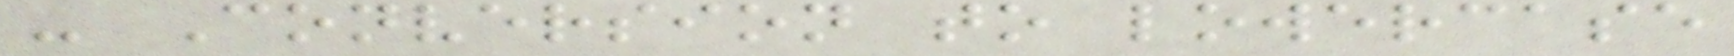- Conversion to lowercase
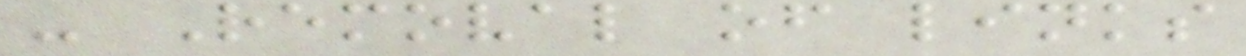- Removal of links
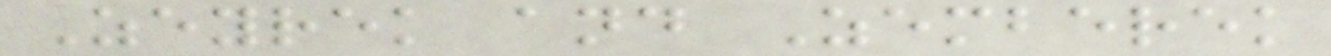Zeyrek and Zemberek
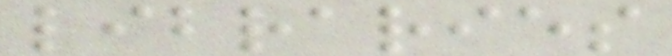libraries
